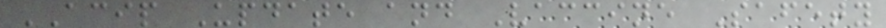ACIP Update and Vaccine Safety
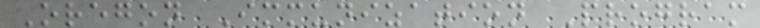Oregon Immunization Program
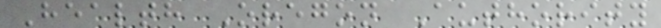Health Oregon Authority
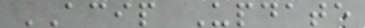ACIP Update
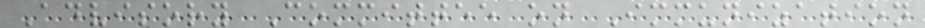Advisory Committee on Immunization
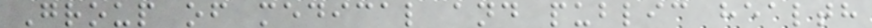Group of medical and public health
